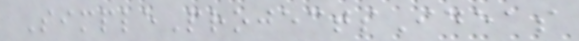SimpleProjectsIdeas
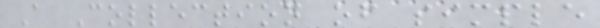A Collection of simple
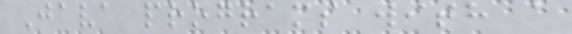Java programs with a
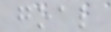goal
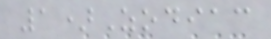1)Zodiac
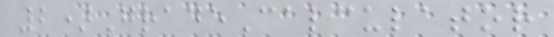2)GradeCalculator
